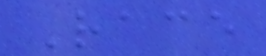Race
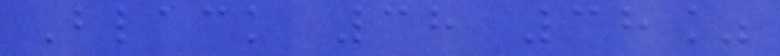Black 38 38%
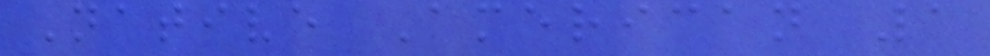Native American 1
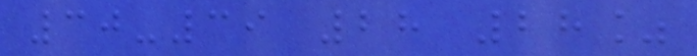30-39 28 28%
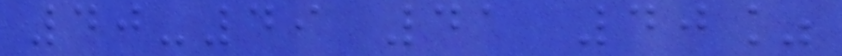40-49 41 40%
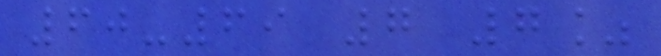60-69 7 7%
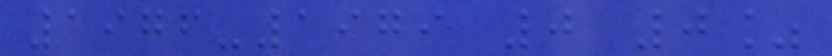1976-1979 0 0%
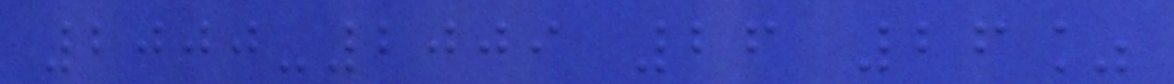2000-2009 26 26%
